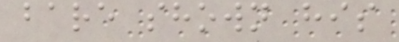bare shown his
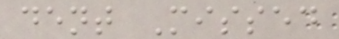dent Missed
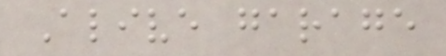Alive garage
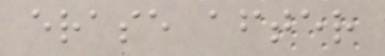erase after
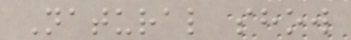Natural show
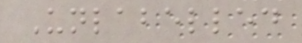Unlabelled
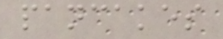pancakes
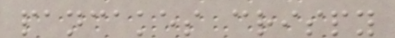pancakes crispy
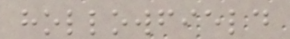hollowfield
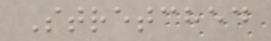Stretched
